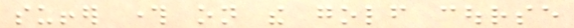suffer through on the golf course
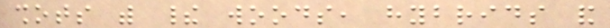shots with their woods, hybrids and
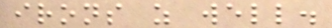irons as well.
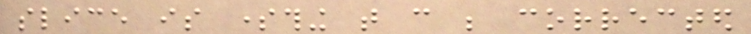slice is something that can be corrected
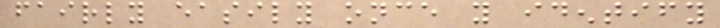fairly easily once you identify
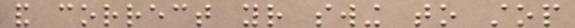and correct your swing to stop
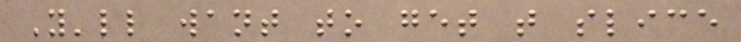You'll want to get that slice
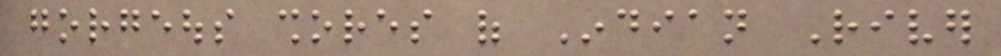gorgeous shores of Indian River
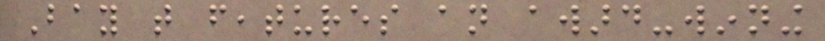Bay that features an award-winning
